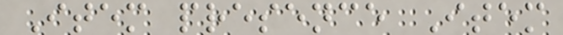Item presence Item
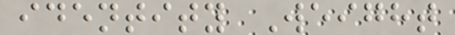identity Weight
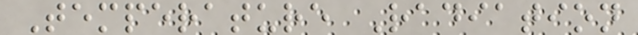Temperature Radiation
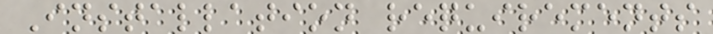Installation requirements
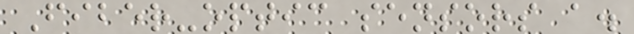Fiber-optic sensors a.
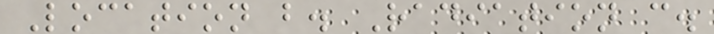Location b. Radiation c.
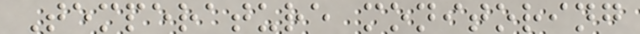Temperature monitoring
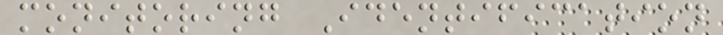monitoring Identification
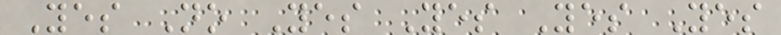Yes No Yes Yes Yes Yes
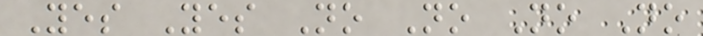Yes Yes No No No No
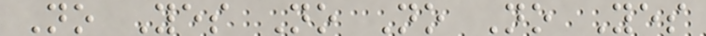No Yes No No No Yes
